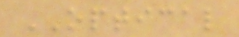OPTICAL
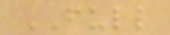FULL
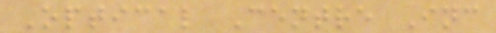Optical Centre Inc
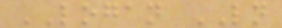LOGAN LN
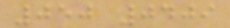050 0409
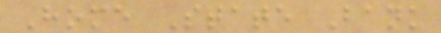Home State Bank
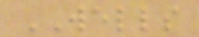WELLS
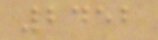2452
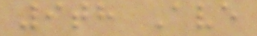9th Ave
